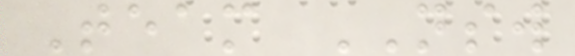Team NSW
